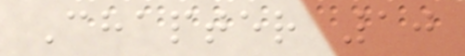Chapter 10
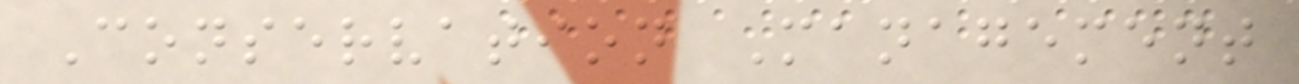Conservation Management
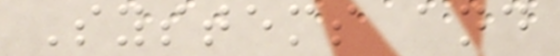Systems and
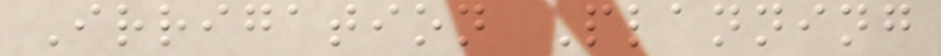Irrigation Planning
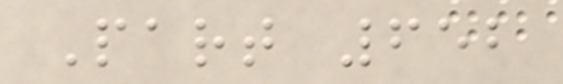Part 652
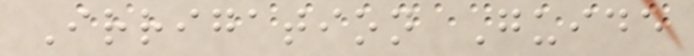Irrigation Guide
